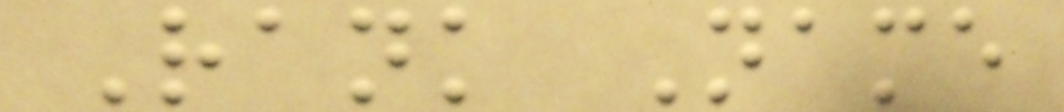Rank Name
